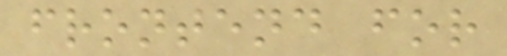frontend for
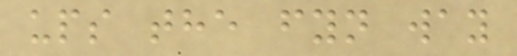ups the fyn way
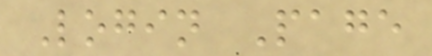Login Page
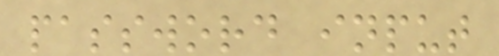password input
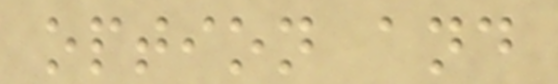option and
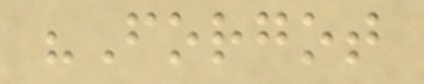"Forgot
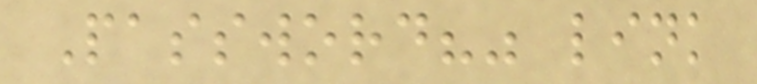Password?" link
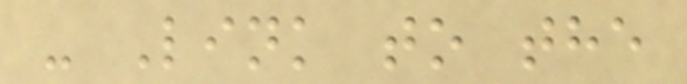- Link to the
